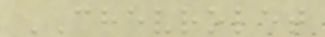CHEVROLET
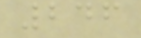246
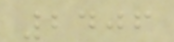2406
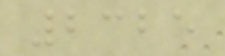2325
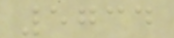5734
